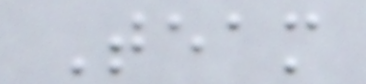Team
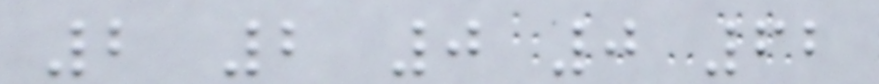2 2 0 0 62
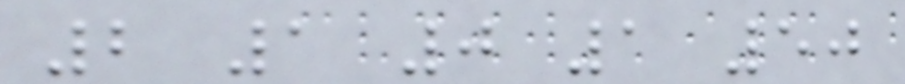2 1 0 1 50
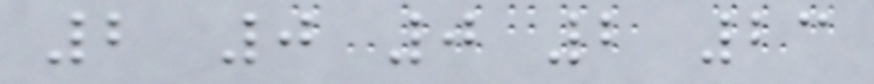2 0 0 2 23
